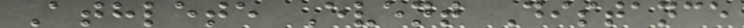Athlete Event Distance
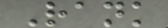Rank
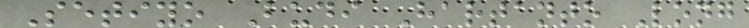Setiyo Budi Hartanto Long
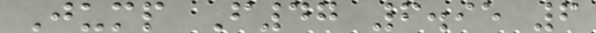Jump F47 6.95 6
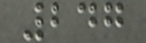247
